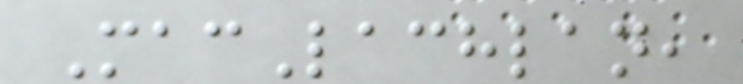MacLachlan,
